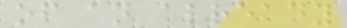of an already
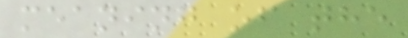meaning of the
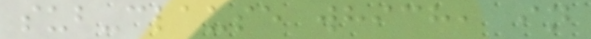sub-clause which, in
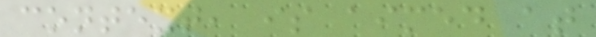context, is aimed at
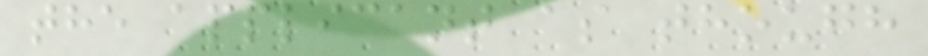the applicant as though
